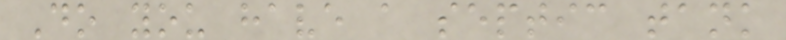Do you have a septic tank
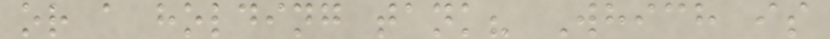or a holding tank? Which is
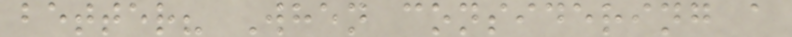better? When considering a
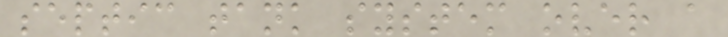septic tank system over a
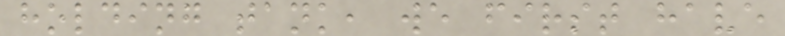holding tank, we first have
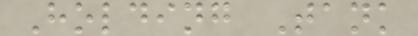Holding Tank
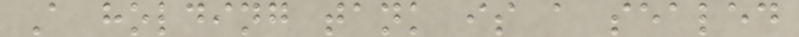A holding tank is a sealed
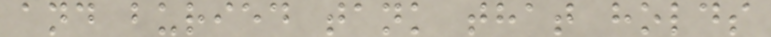and buried tank that holds
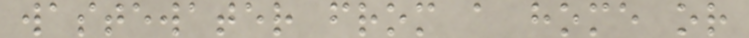wastewater from a home or
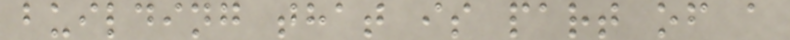building that is part of a
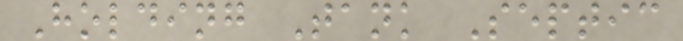Holding Tank Septic
